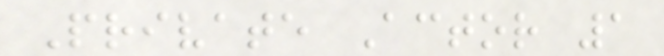Private Actor 1
